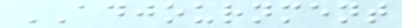ADJOURNMENT
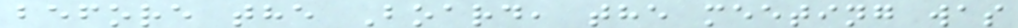before the Board, the meeting was
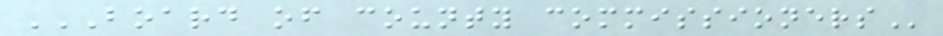BOARD OF COUNTY COMMISSIONERS
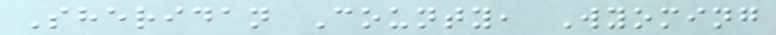Sheridan County, Wyoming
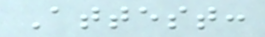Attest:
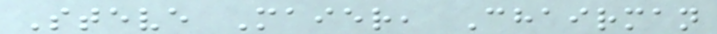Steve Maier, Chairman
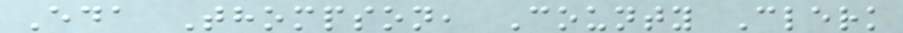Eda Thompson, County Clerk
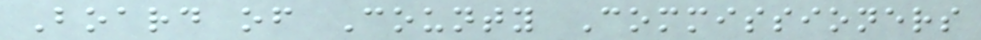Board of County Commissioners
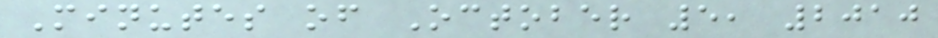Minutes of October 5, 2010
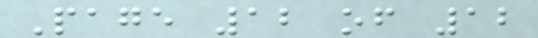Page 12 of 12
